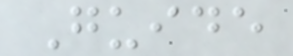Guide
